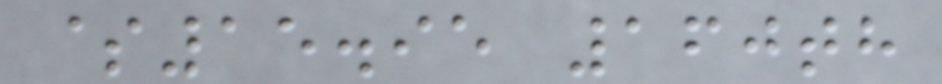$15.95 160th
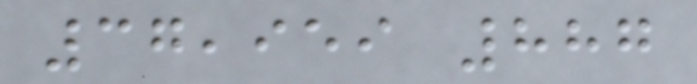37,959 887
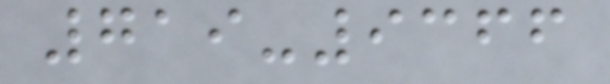719-9366
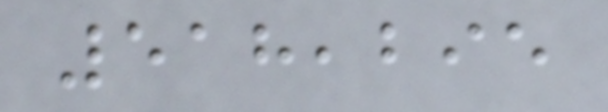518,295
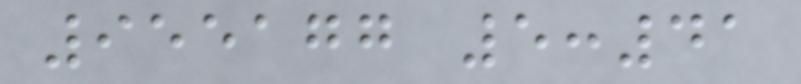955177 5:41
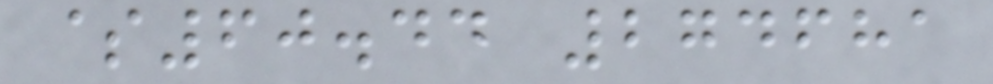$60.44 274681
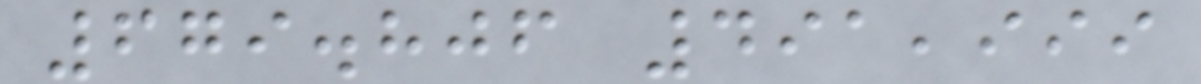679.806 491,999
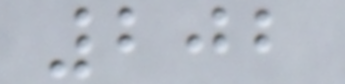202
